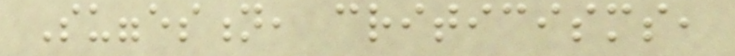Suggestion, criticisms,
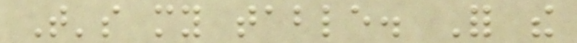That's my table. For the
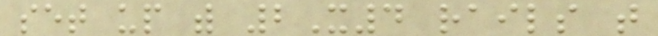set up with 2X4 rails that
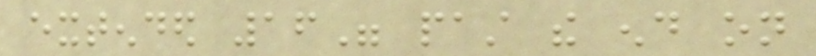extended 16" past the end on
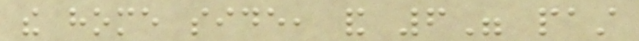the home side, and 6" past
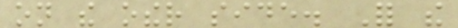on the other side. For the
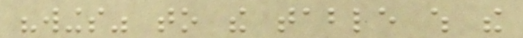"wings" to the table which the
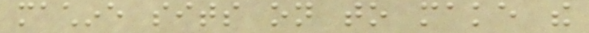machine sits on to make the
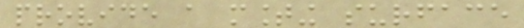provide a mounting surface
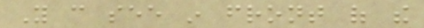You can see in front of the
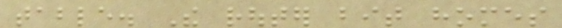table. The router bit homes
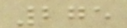275
